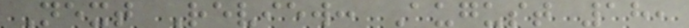Next Review: August 18,
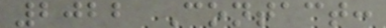2022 Contact:
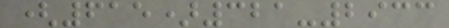(615)321-2933
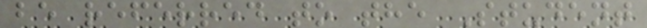be referred to the Student
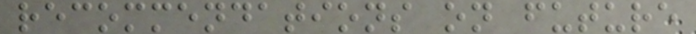recommendations on future
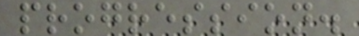progression.
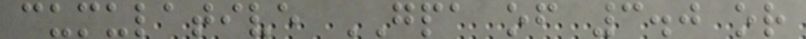cumulative GPA of 3.0 or
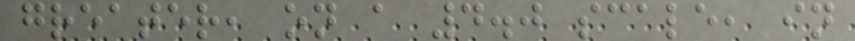greater, on a 4.0 scale, in
